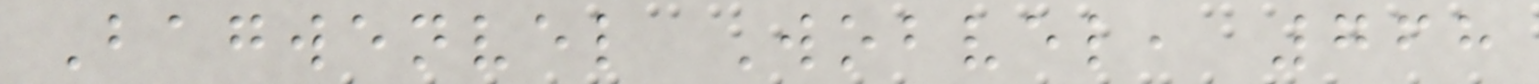Bagwenvel Wobvel, 768
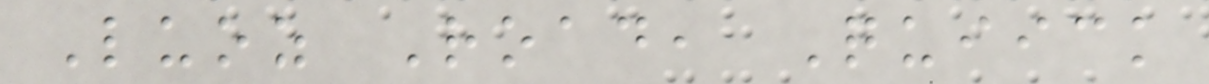Luoz Road, Quiick
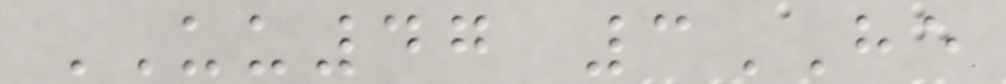UU47 3HE
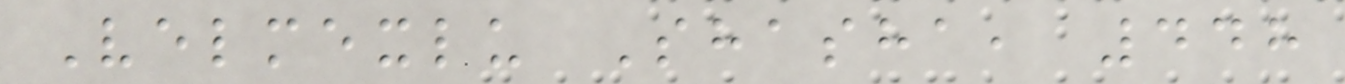Velmexlu Shasha, 448
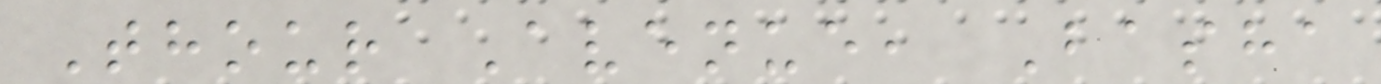Thour Avenue, Basha
